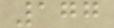177
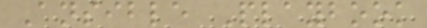Ansible Playbook
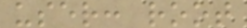user: root
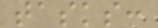tasks:
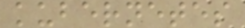kubernetes
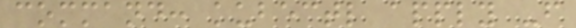command: kubectl apply -f
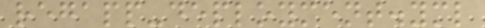regapp-deployment.yml
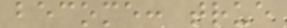become: true
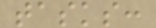tasks:
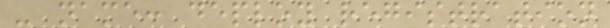- name: deploy registration
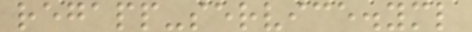regapp-service.yml
